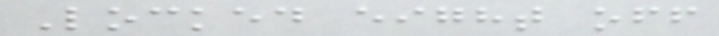Locked eight off
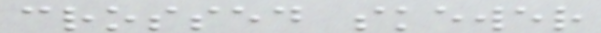crossed skewer
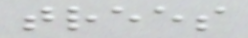trees
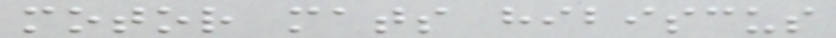motor mats hibiscus
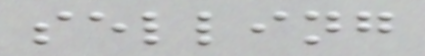selling
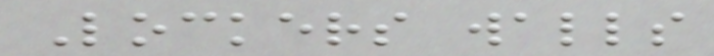Lockers walls
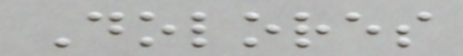Dolores
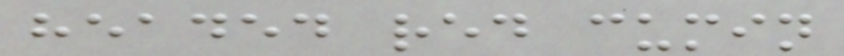headed red cumin
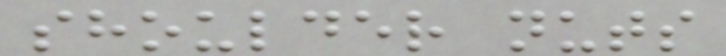shoulder nuts
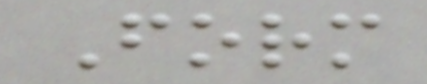Form
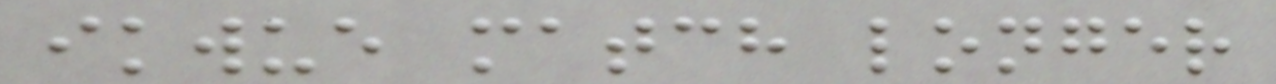ikwue match longer
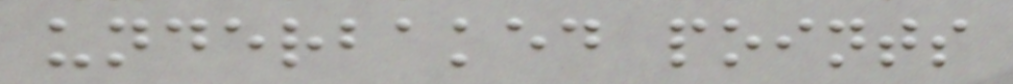underbaked points
